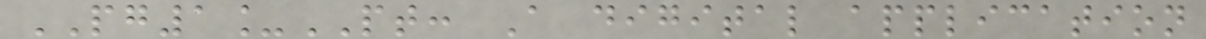PG1_PT: A digital application
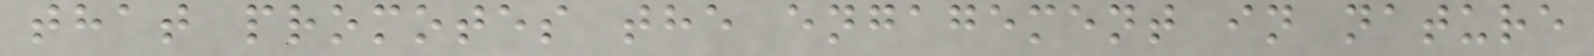that promotes the engagement in nature
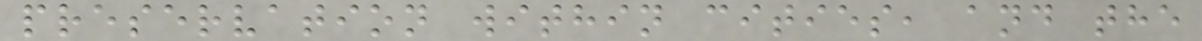preservation within cities, and the
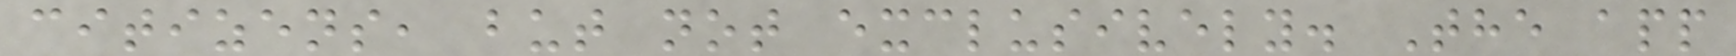citizens, but not exclusively. The app
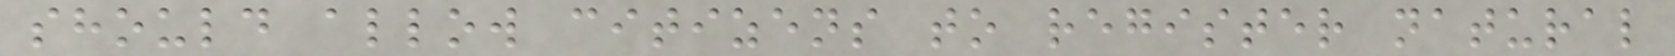should allow citizens to register natural
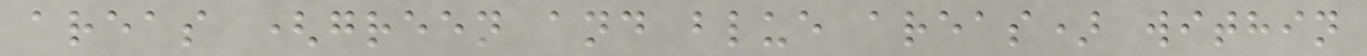areas (green and blue areas) within
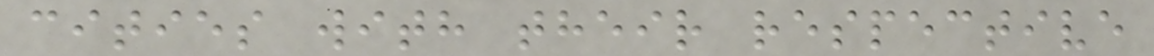cities with their respective
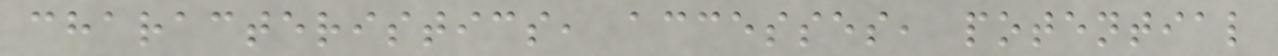characteristics, accesses, potential
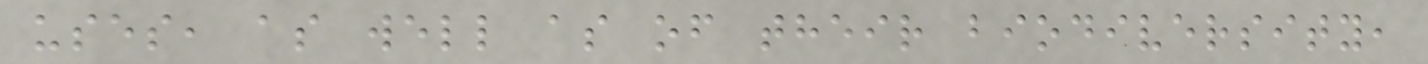uses, as well as of their biodiversity,
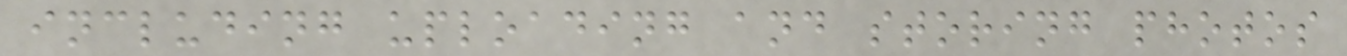including uploading and storing photos
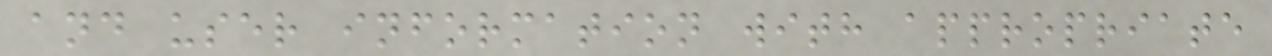and user information with appropriate
